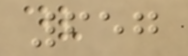657
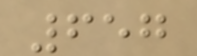657
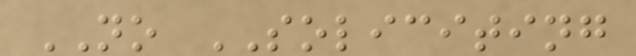NO SOLICITING
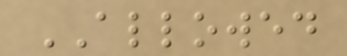ALLOWED
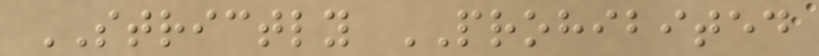STRICTLY PROHIBITED
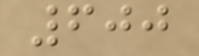600
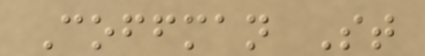Coffman St
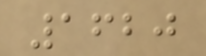1620
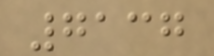7137
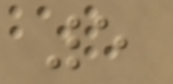5
